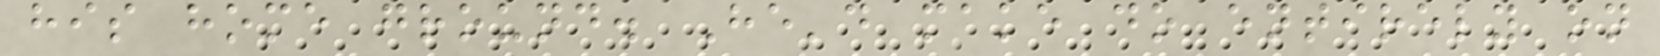his home ground. He'd make do entirely on
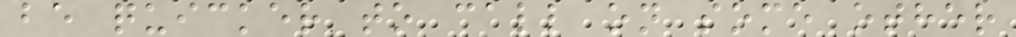be quicker to call on some other
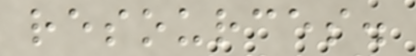resources.
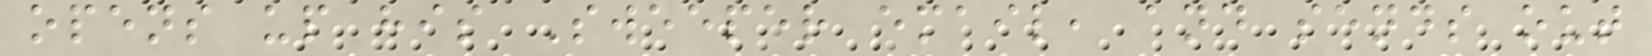opens up his Sweeper email, and sends out
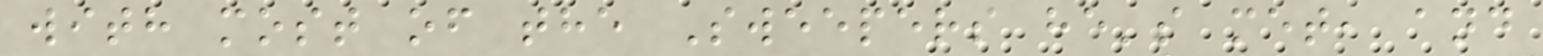with most of the Sweepers he's met, and
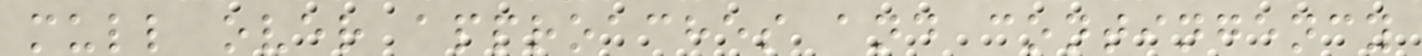mull over approaches and contingency
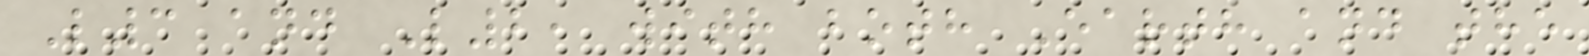L3 and L2, with both Earth and the
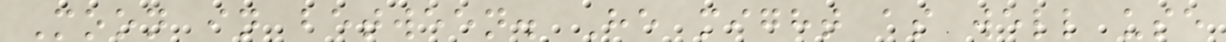Moon in between. He might as well use
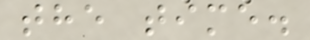the time.
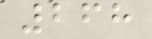268
